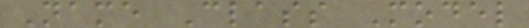Name Class Model
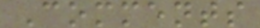Comments
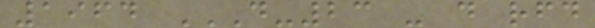1964 D-23 - D RFD
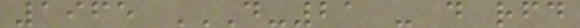1965 D-21 - D RFD
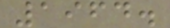1964.
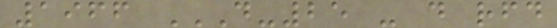1966 D-25 - D RFD
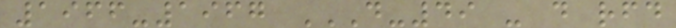1966-1967 D-49 - D RFD
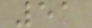51
